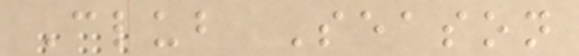Club Season
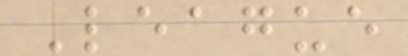League
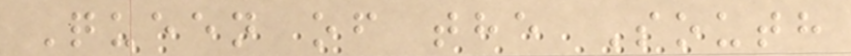Queen of the South
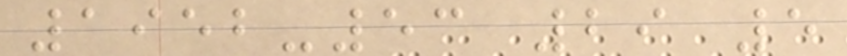1952-53 29 5
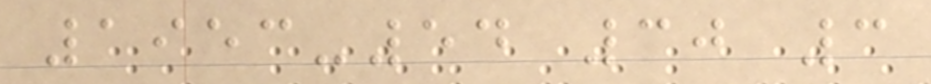1953-54 30 3
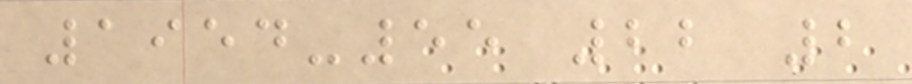1954-55 22 2
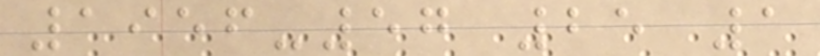1956-57 25 1
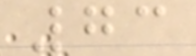73
